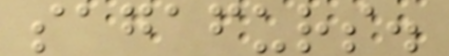sagafurs.
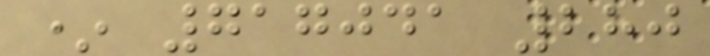* 717041 280
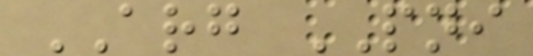ARG PNI
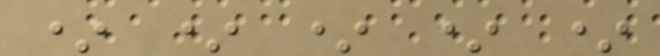* * * * *
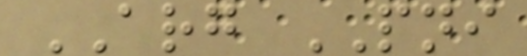ARG PNI
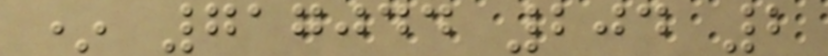* 717044 204 2
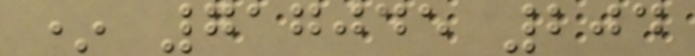* 717045 204
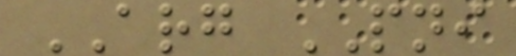ARG PNI
